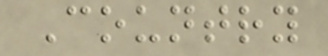Country
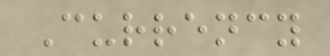Currency
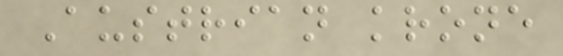Austrian krone
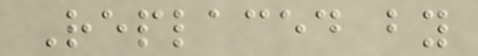Replaced by
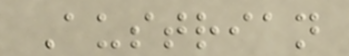Austrian
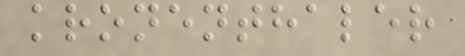kronenthaler
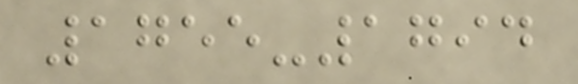1755-1794
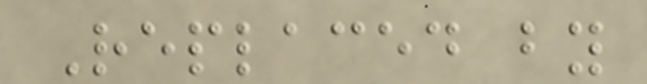Replaced by
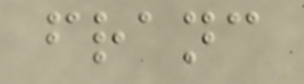franc
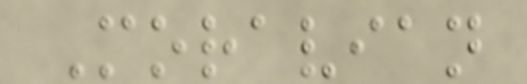Moravian
